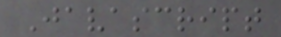Javascript
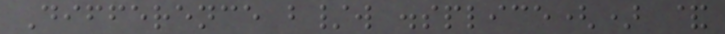Difference b/w .splice() &
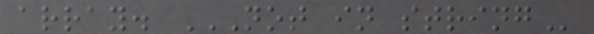array. NOT IN STRING
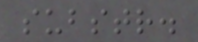substr.
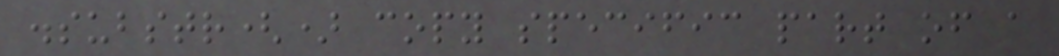.substr() copy specific part of a
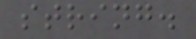string.
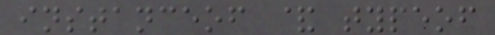instanceof & typeof
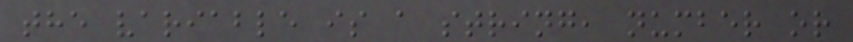the variable is a string, number or
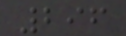296
